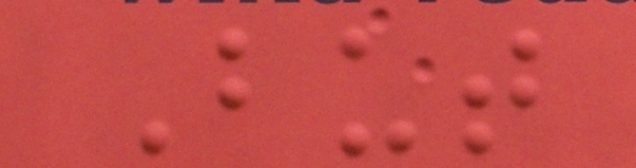But
